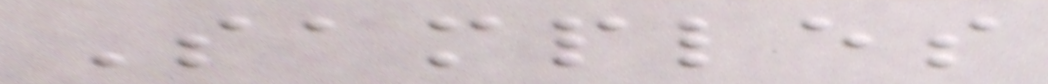Samples
